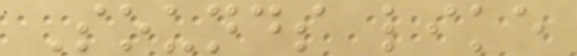Sounds like
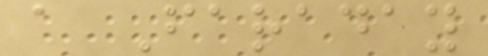a Faraday
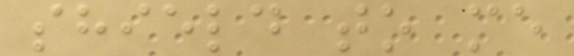shield to me
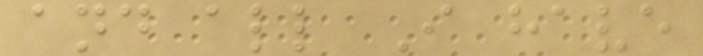and all I have
